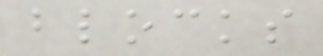blocks
